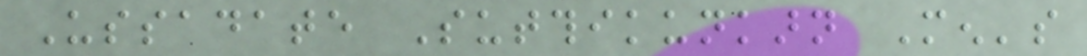Ussadate Sutthikunkarn Men's
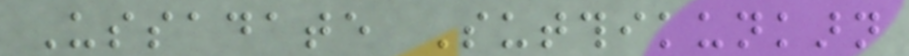Ussadate Sutthikunkarn
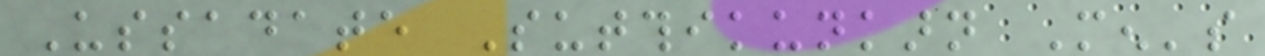Ussadate Sutthikunkarn Men's
